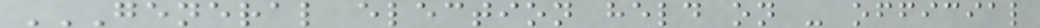GENERAL ELECTION HELD ON - OFFICIAL
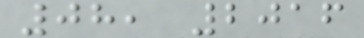08, 2016
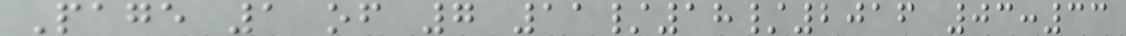Page 1 of 7 11/18/2016 03:33
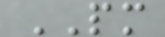PM
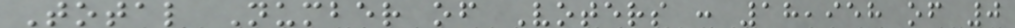Total Number of Voters : 18,958 of 0
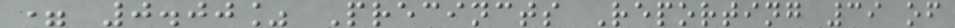= 0.00% Precincts Reporting 39 of
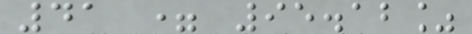41 = 95.12%
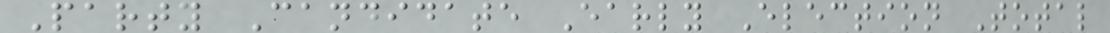Party Candidate Early Election Total
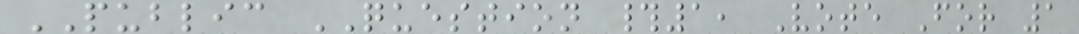PUBLIC QUESTION #1, Vote For 1
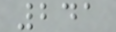241
